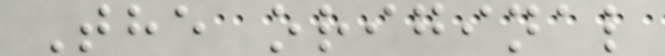The original
